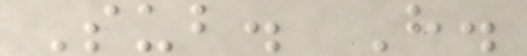Sub. H.
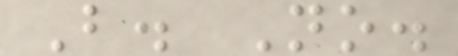B. No.
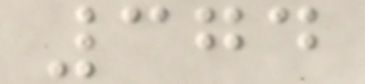374
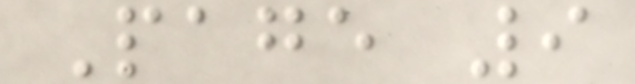Page 9
